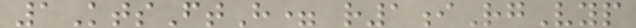1KtsFtH= r1iRgVyp
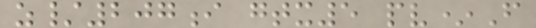z/207i gtx5 pv*F
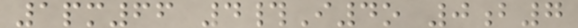1pm66 4#I4o 0b7
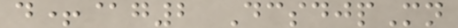d+@g2 DcsdjpMn
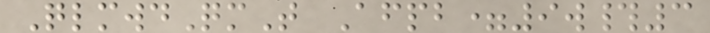QlmwdQmT Afpb=9w#3
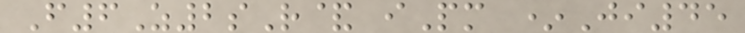F6Z2sR& iPm *Ji45
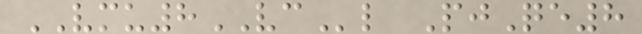VMU8VCl PjQe8
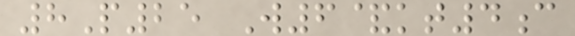8P25 W6&kt4c
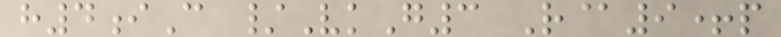h4iC /VkG3 R@9+p
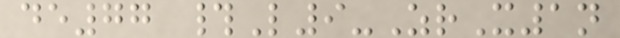de77 #L9-ZrX1n
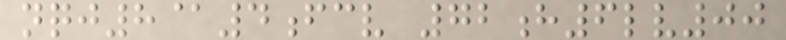nqj8@4fcv 72h6lv00
